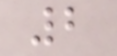2
